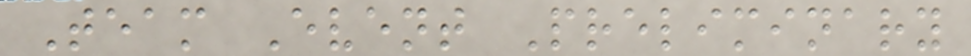Team Event Preliminary
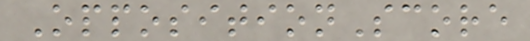OppositionScore
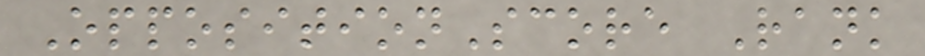OppositionScore Rank
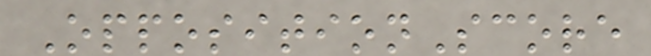OppositionScore
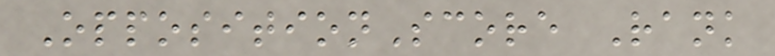OppositionScore Rank
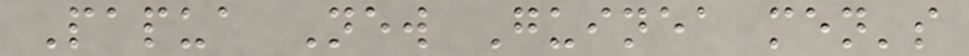Papua New Guinea men's
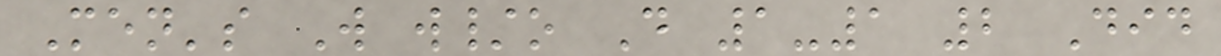Men's W w/o D 1-1 2 Did
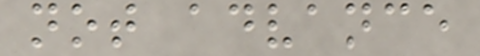not advance
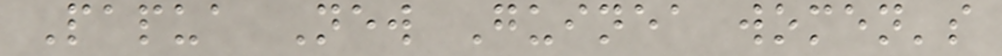Papua New Guinea women's
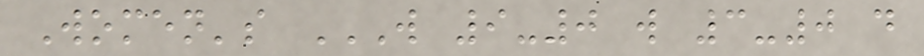Women's W 9-0 W 3-0 D
